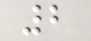2
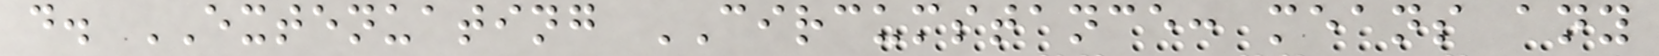d. EXTENUATING CIRCUMSTANCE: means any
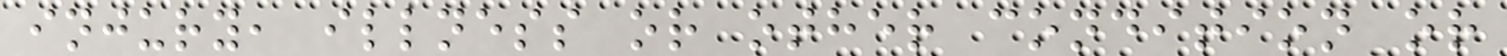injury, illness or other condition or
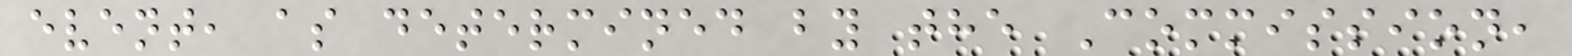event, as determined by the Commission,
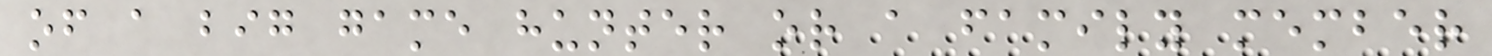of a big game hunter or a family member
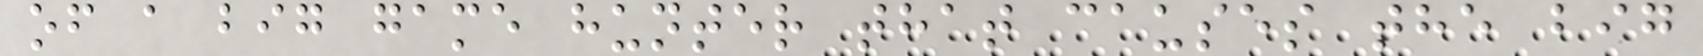of a big game hunter that causes the big
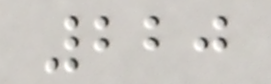220
